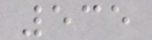535
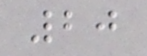20
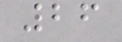26
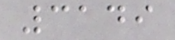3149
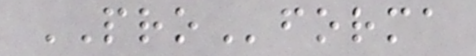PROforma
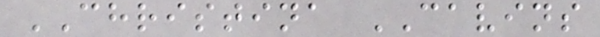CHRISTINA CAVINS
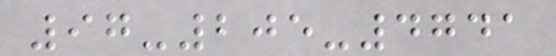97-205-4741
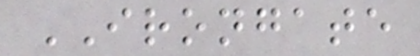IRONGATE
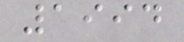1994
